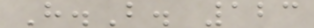H.B. 123
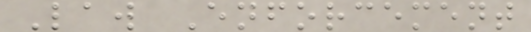Law Enforcement
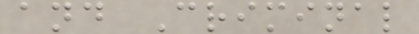and Criminal
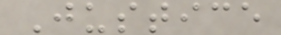Justice
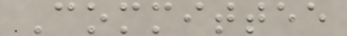Committee
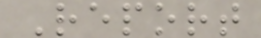Report
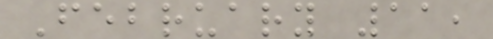February 11,
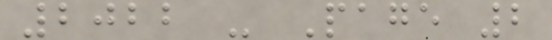2022 - Page 2
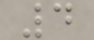4
